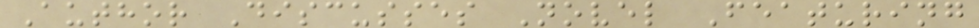Author Discusses Novel Featuring
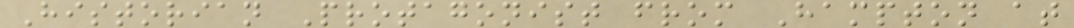Historian Protagonist from Hampton at
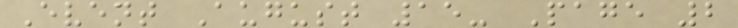Event August 15- Page 2
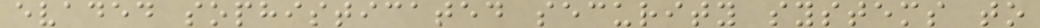evaded sophisticated security systems to
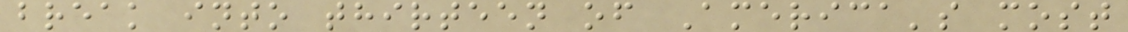break into thirteen of America's most
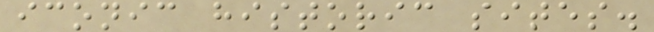iconic historic sites.
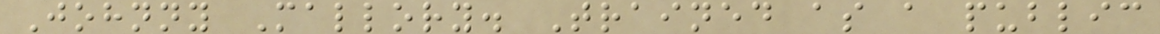Johnny Mallory. Trained as a public
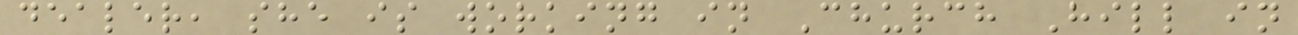dealer, she is working in Church Hill in
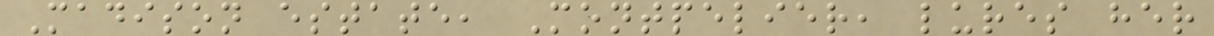Madison estate, Montpelier, lures her
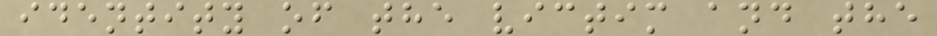identity of the victim and the
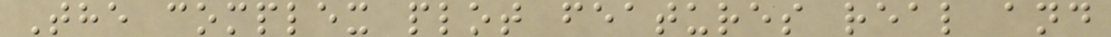The complex plot features real and
